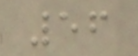56
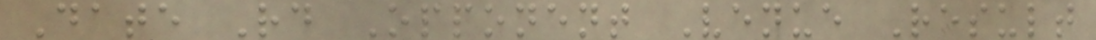Date Rd Opponent Venue Result
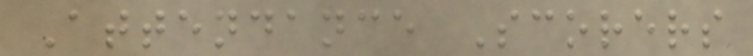Attendance Scorers
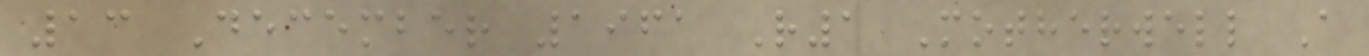13 December 1961 R1 Motherwell A
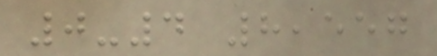0-4 8,557
